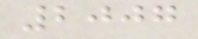2007
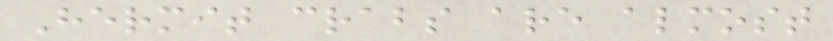Hermit crabs are almost
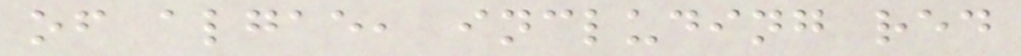of algae, including red
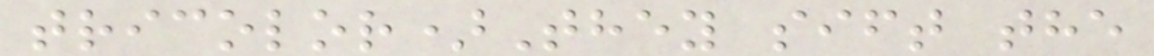tricolor)They sift the
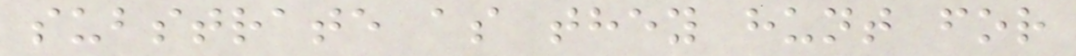substrate as they hunt for
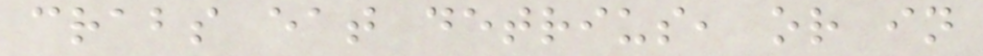crabs eat detrius, or in
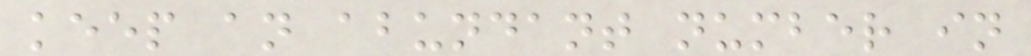keep an abundant number in
